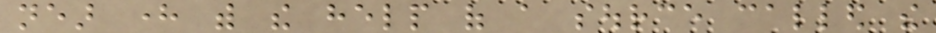near here with the help of a source called the
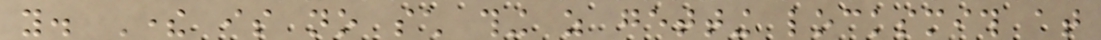you. There is no such thing as getting locksmith at
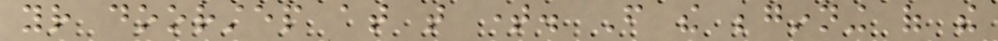your doorstep at that time. From the beginning of the
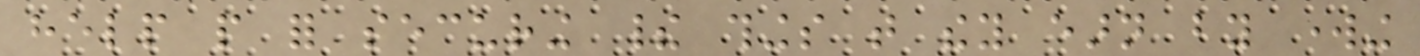help people for securing their things that they earn by working
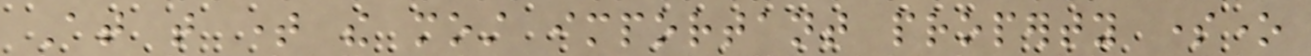At that time the most important property someone
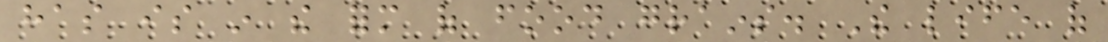has is in the form of food grains. The life of
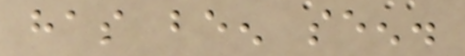has been seen.
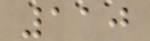110
